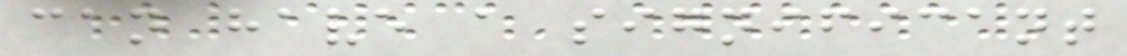can have a significant
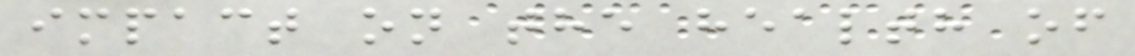impact on the health of
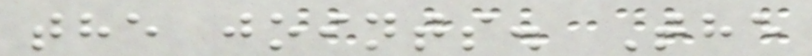the joints. The
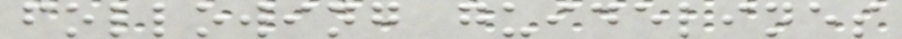following guidelines
